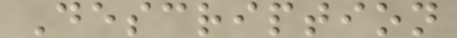Description
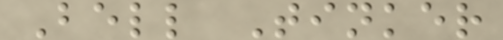Bell Tinker
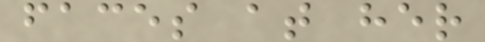faces at her
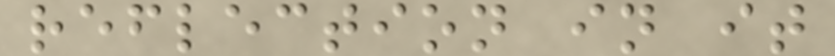reflection in it
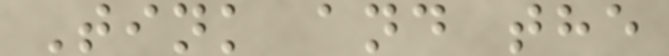Tink and the
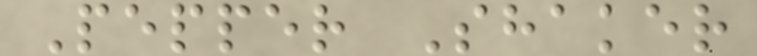Pepper Shaker
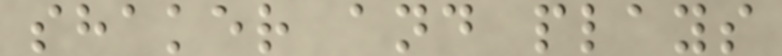shaker and plays
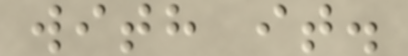with it.
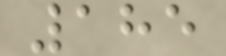185
